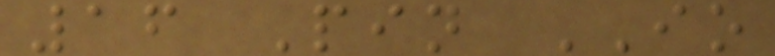16 Pin IO
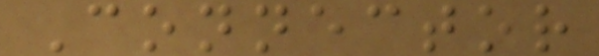Connector
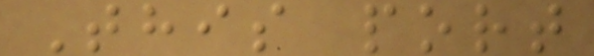This port
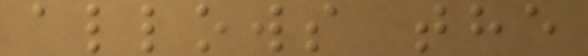allows the
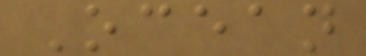Ocean
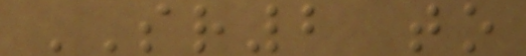SR2 to
